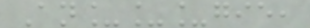An___gie,
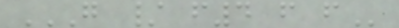G / F4 F F
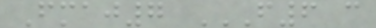Fmaj7 F6 C
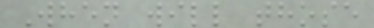When will those
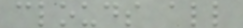clouds all
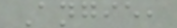Angie,
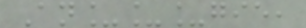An___gie,
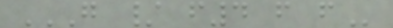G / F4 F F
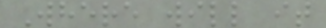Where will it
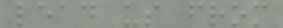lead us from
